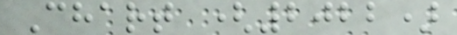Chart (2022)
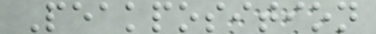Peakposition
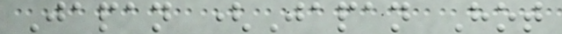Japan (Japan Hot
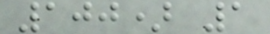100) 1
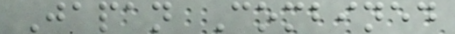Japan Combined
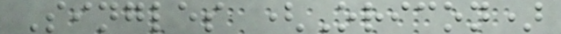Singles (Oricon)
